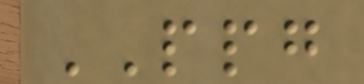PPG
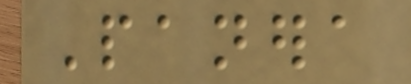Panera
